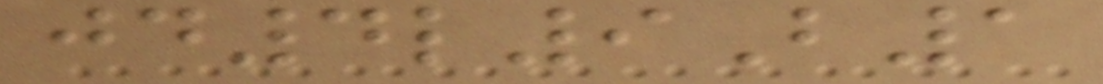jd4l9B1
